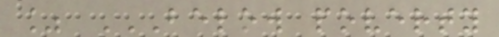% BELOW POVERTY
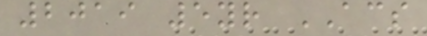2019 5yr ACS
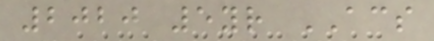2020 5yr ACS
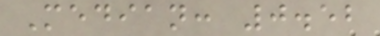Median: 0.52
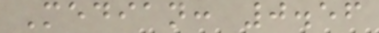Median: 0.56
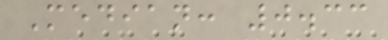Median: 0.33
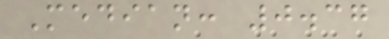Median: 0.37
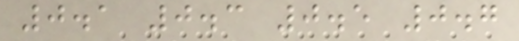0.1 0.3 0.5 0.7
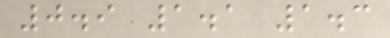0.9 1.1 1.3
